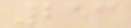253
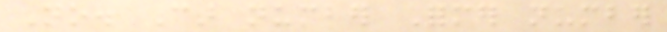No. Car number Former number
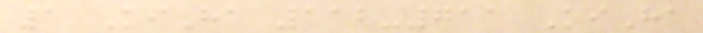1 KiHa 112-711 KiHa
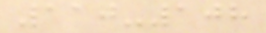110-108
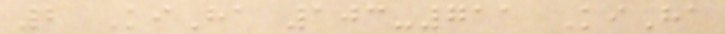2 KiHa 103-711 KiHa
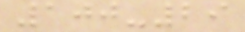100-29
